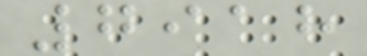7918
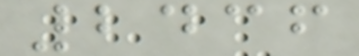2436
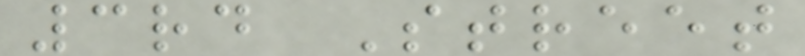3rd Street
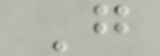G
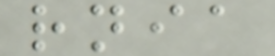rnia
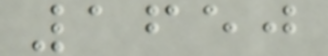1650
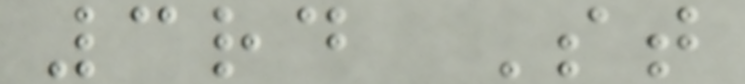3rd St
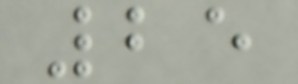25
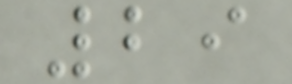29
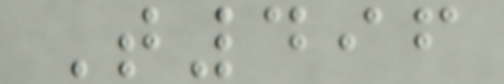T496
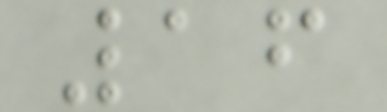16
